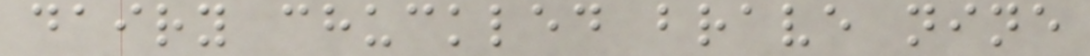dairy chuckled brave nine
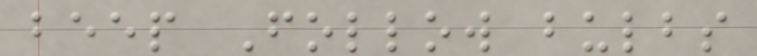beep Follow bulbs
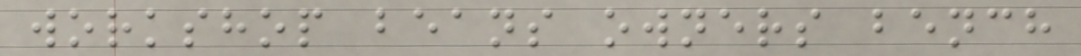workshop beans owners bench
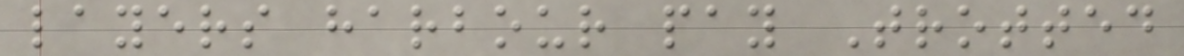layers harbour pay Trotted
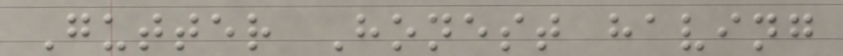Gutter Honest having
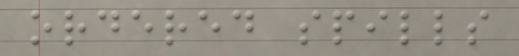ordered spills
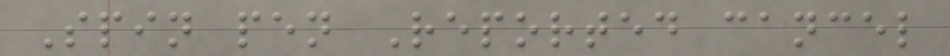Spin pen Reported cancel
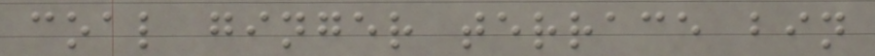coal ginger terrace bin
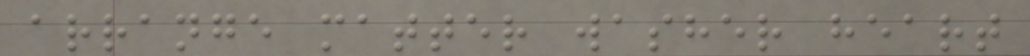arrange matter washer heart
